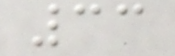33
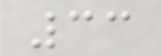33
